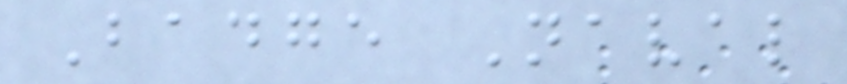Badge Naval
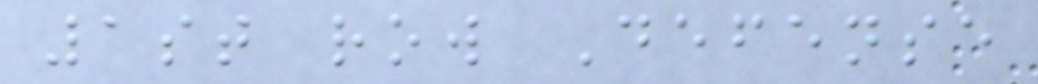1st row Defense
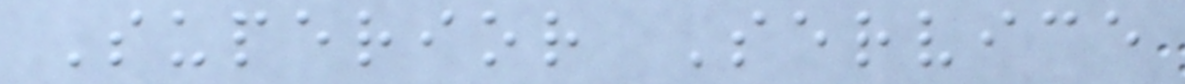Superior Service
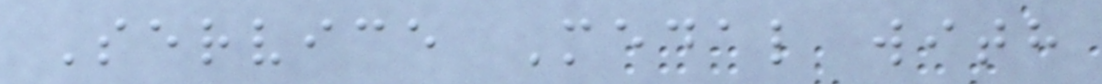Service Medal with
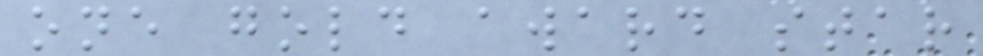one gold award star
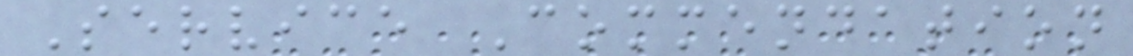Service Commendation
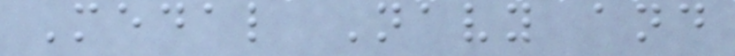Medal Navy and
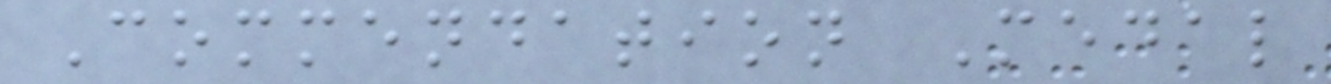Commendation Medal
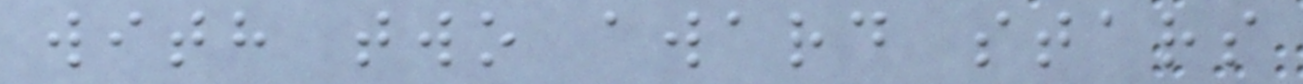with two award stars
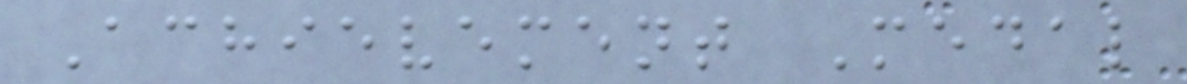Achievement Medal
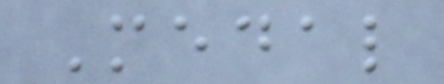Medal
